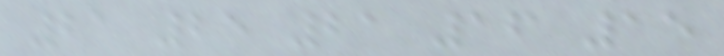21 25 21 16 15
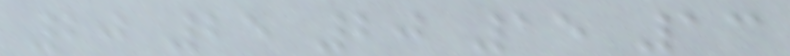20 25 20 15 13
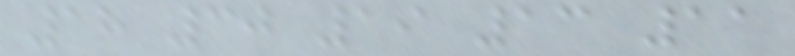18 30 19 13 11
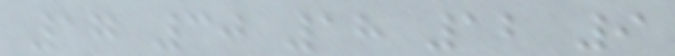17 30 18 12 9
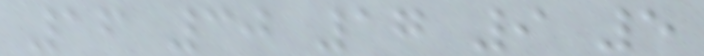16 30 17 9 5
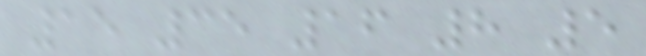15 35 16 8 5
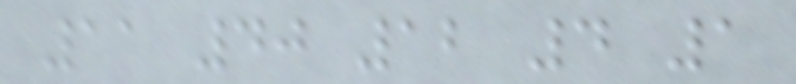11 40 12 4 1
